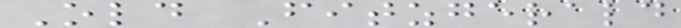Old Fitzgerald
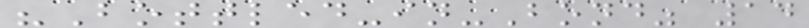"Bottled-in-Bond" 14
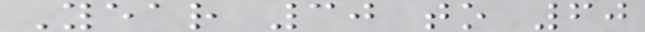Year 30 to 60
